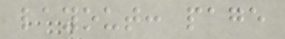layout: page
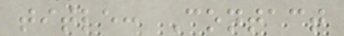title: Contact
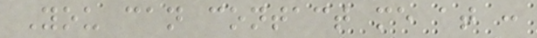You can contact me at :
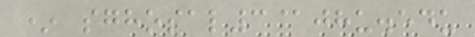* sghosal3@jhu.edu
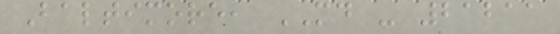Baltimore, MD - 21211
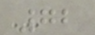72
